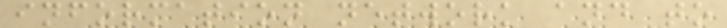information network and to
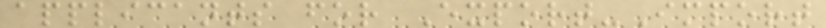applicants for Export-Import
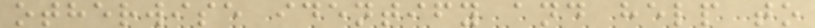otherwise identify and help to
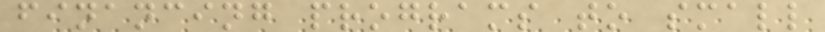financing programs to small
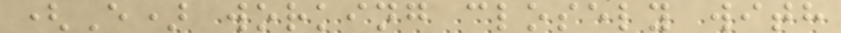(E) working closely with
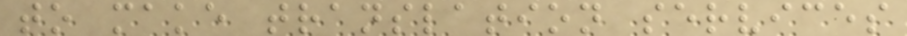to make translation services
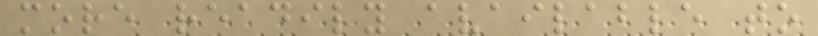more readily available to
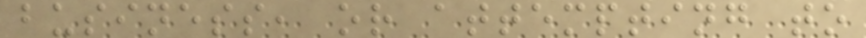business, or attempting to
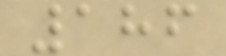186
